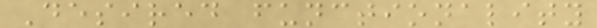Desired functionality
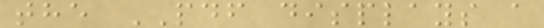the PDF displays a
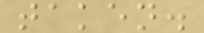taken.
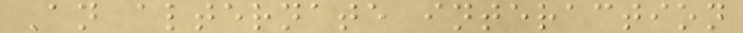An alternate interaction
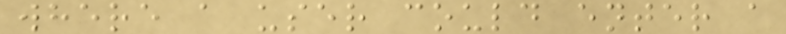where a user could enter a
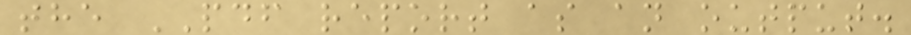the PDF report as an output.
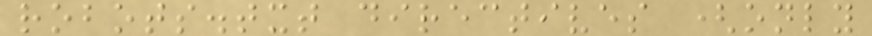robots.txt directives (only
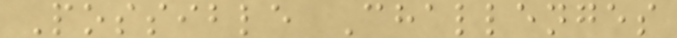Possible Challenges
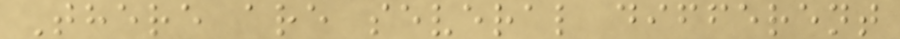There are several different
